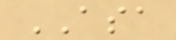ASA
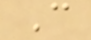C
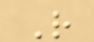R
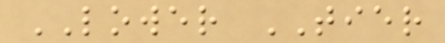LOWER TIER
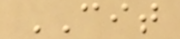CIT
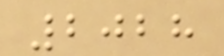2028
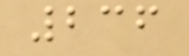236
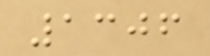1306
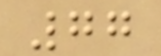77
